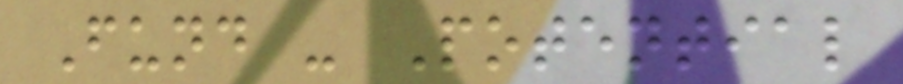Fund - Potential
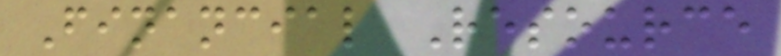Financial Resource
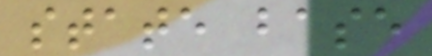state base
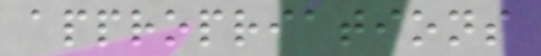appropriations
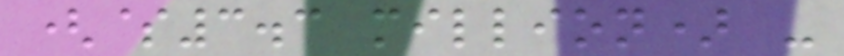($3.3 million) -
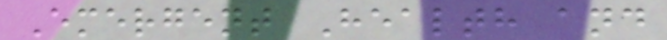Emergent Health and
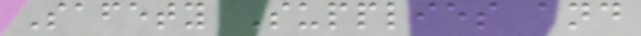Safety Supplies and
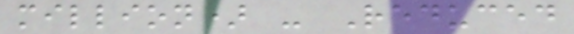million) - Reduced
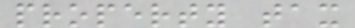property tax
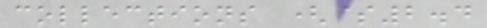collections ($2.4
